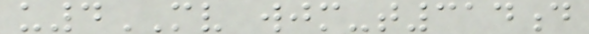u4MV wjm-t314d
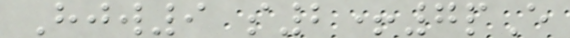Hjw9 s2+7pE
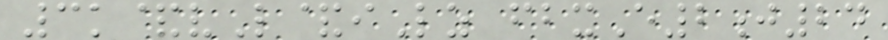3k&vL&iLz fbxE2j24
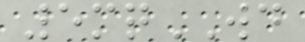5mqWD
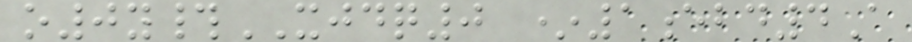o0y#XJDQ0 *1ebd4A
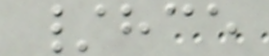/hce
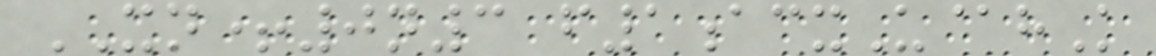XN+0n3 f1acxU@hK
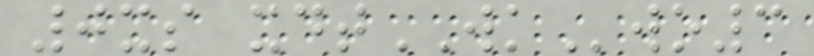0xs xdtWKwo3
